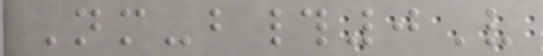Nm-b#0V
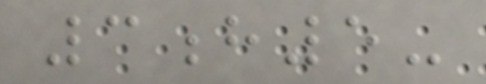3h5-
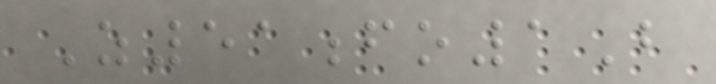Z51fo1B
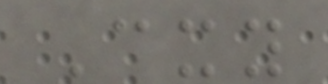Cxy
